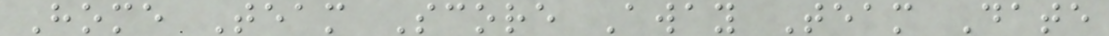Home Team Score Away Team Date
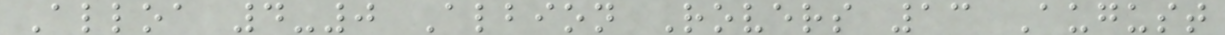Alloa 4-0 Albion Rovers 13 August
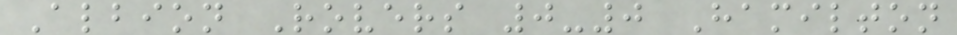Albion Rovers 0-0 Hamilton
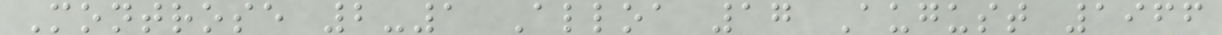Montrose 2-1 Alloa 17 August 1966
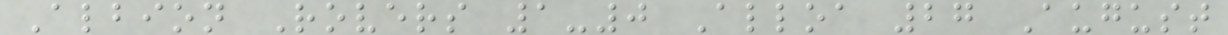Albion Rovers 1-0 Alloa 27 August
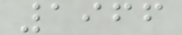1966
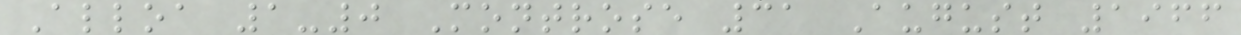Alloa 1-0 Montrose 31 August 1966
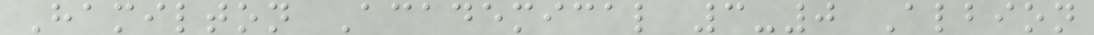Hamilton Academical 3-0 Albion
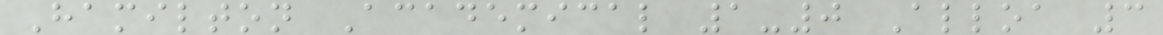Hamilton Academical 1-0 Alloa 3
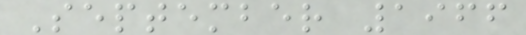September 1966
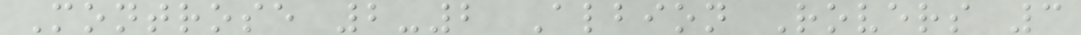Montrose 2-2 Albion Rovers 3
